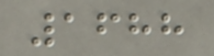1688
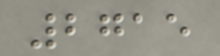2715
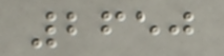2650
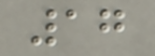17
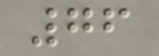76
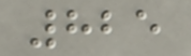825
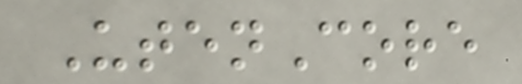UtenCore
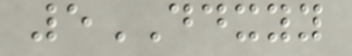5DDXYY
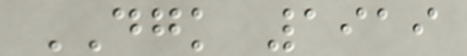DGK 1919
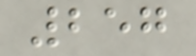257
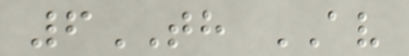6TH AV
